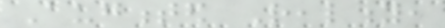Augmented Reality,
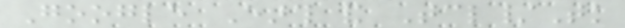Google Earth and Tcl/Tk
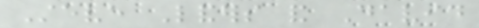Steve Landers and David
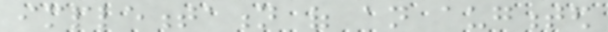implementation of an augmented
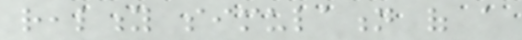reality simulation of a
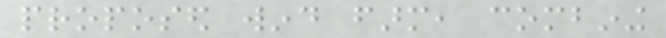proposed wind farm, combining
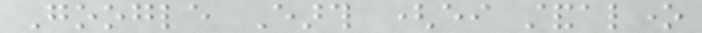Google Earth (either standalone
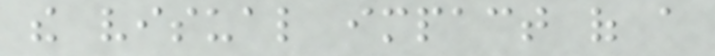the visual impact of a
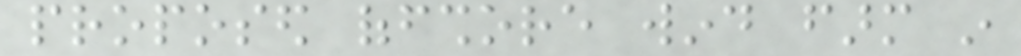proposed offshore wind farm in
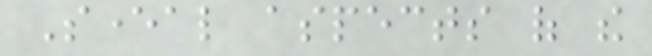Several aspects of the
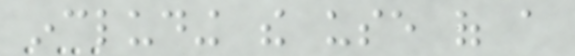including the use of a
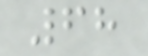68
